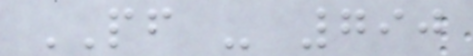PF - 790
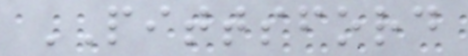PITTSFORD
